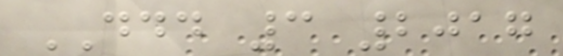DDD 3 2017
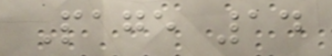Page 14
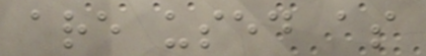are used as
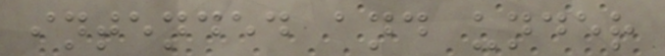intended and under
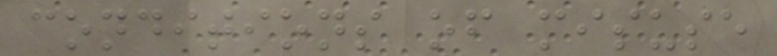conditions of misuse
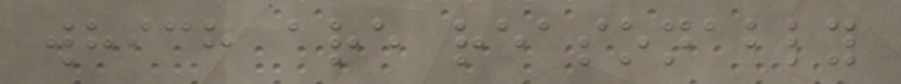which are reasonably
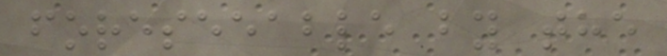foreseeable by the
